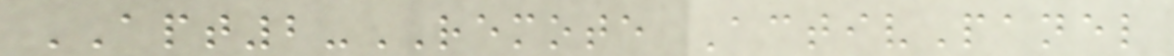APT2-REMOTE ActivPanel
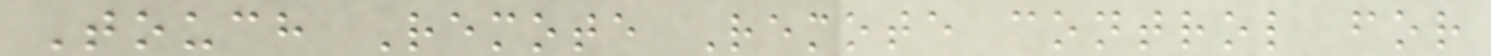Touch Remote Remote control for
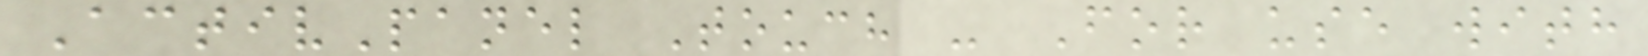ActivPanel Touch - For use with
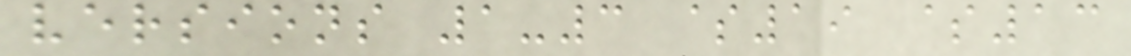versions 1-3 $19 $13
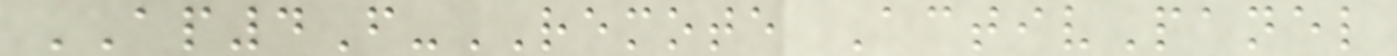AP4F-REMOTE ActivPanel
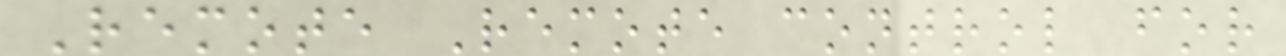Remote Remote control for
